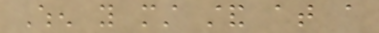When you must stand at a
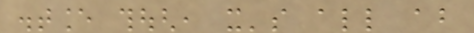distance though, it's all about
